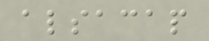alsacap
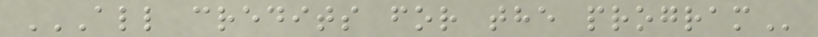ALL CREDITS FOR THE PROGRAM
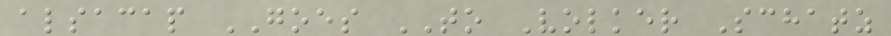alsacap GOES TO Volker Schatz
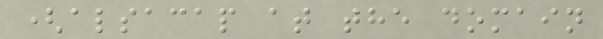(alsacap at the domain
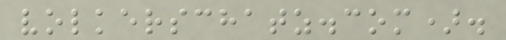volkerschatz.com).
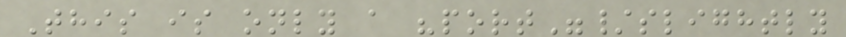This is only a "port"/slightly
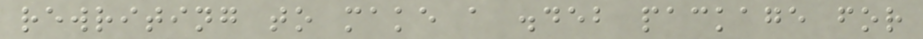rewriting to make a .deb package for
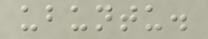ubuntu.
